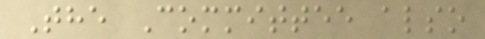The Committee also
